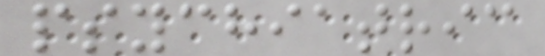psychiatric
